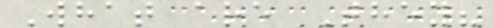What are They?
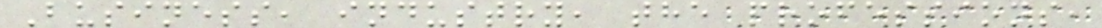Business, industry, the professions,
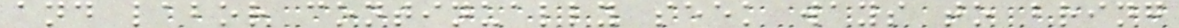and labor continually seek ways to bring
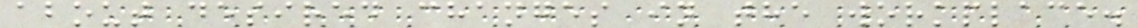about desired changes in the workplace.
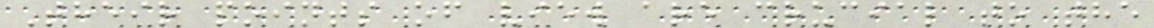Their points of view are crucial to the
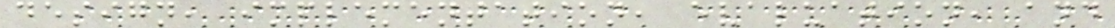design, implementation, evaluation, and
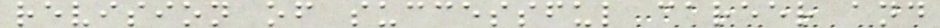revision of successful career and
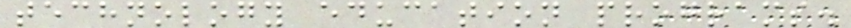technology education programs.
